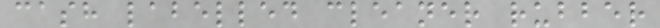cash labelled cleaner rubber
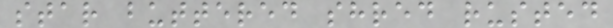star buttered shred rusted
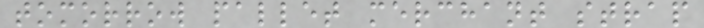tomorrow pallet merchant strap
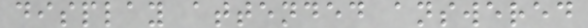display attended answered
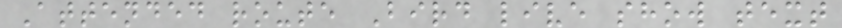Attended route Bird live show text
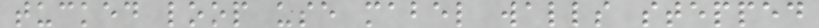tucked loop use mabel walls stepped
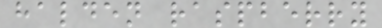halden raspberry
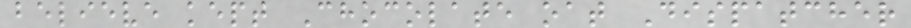believe kept Chocolate oat Dispatcher
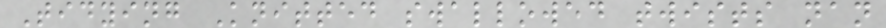Tidying Knitted swallowed twists nan
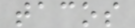tacos
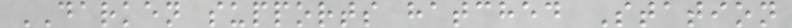DARKEN supports hatched Station
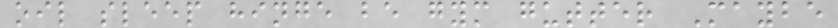oil sleep hinge be gym gutter Maybe
